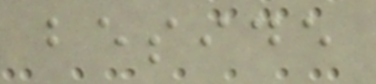beside
